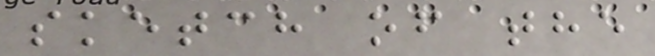sketch of the
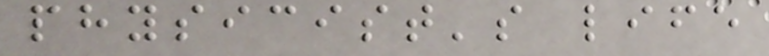physicist's life
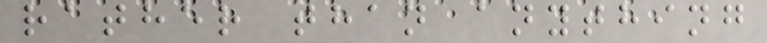rather than anything
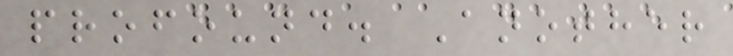profound. Another
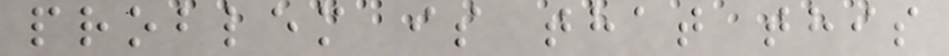problem is that this
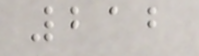212
